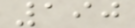190
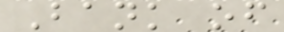Bank of
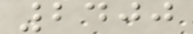2400
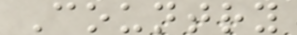Country
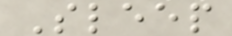Sleep
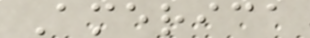America
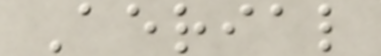Aerial
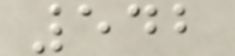542
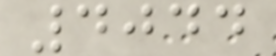4044
